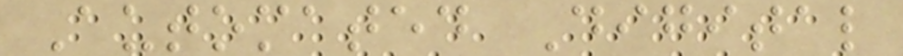Automated Digital
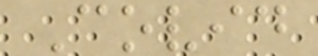Covid
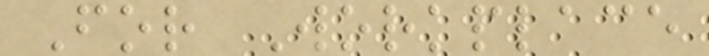For Workplace
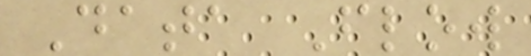Data Flow
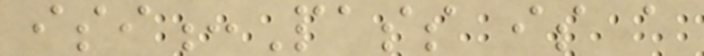isi:Pass is a
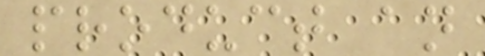product an
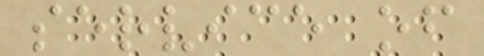service of
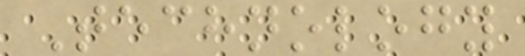Technology
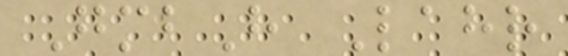GmbH Lahr
